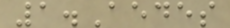1.Aedes
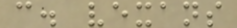c. vexans
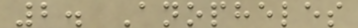2. Anopheles
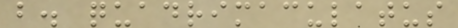b. quadrimaculatus
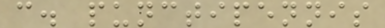c. punctipennis
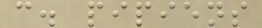c. pipiens
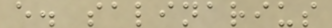e. salinarius
